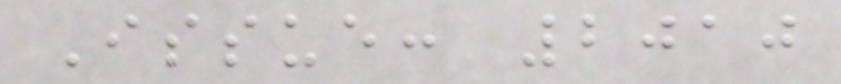Issue: 2010
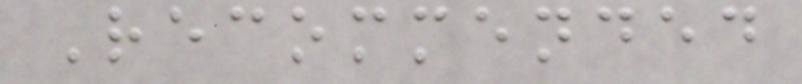Recommended
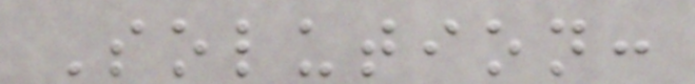Solution:
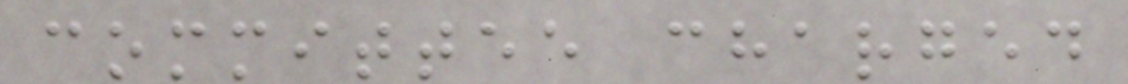committee charged
